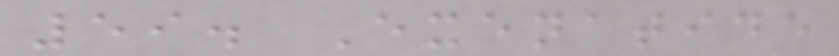59. Exenatide
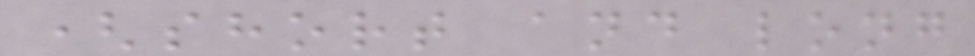(short and long
